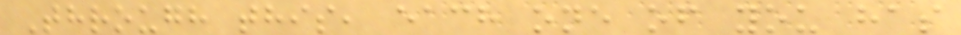Through this, each one of you has
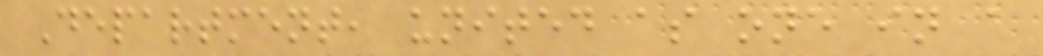Department, united as one in a
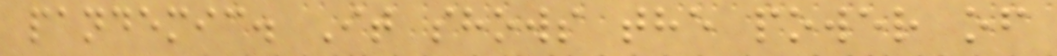pandemic. It shows the power of
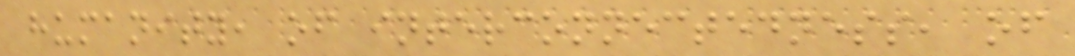humanity, of interconnectedness, of
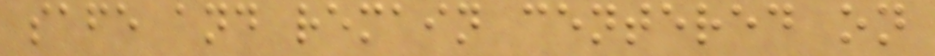safe and remain centered on
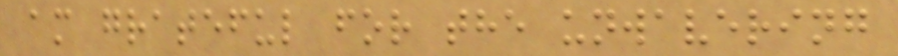am grateful for the unwavering
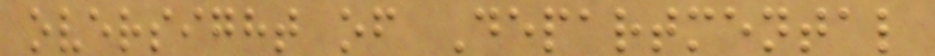oversight of Departmental
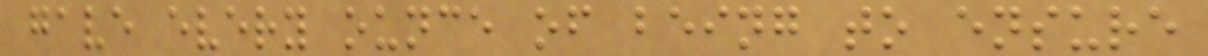gave every ounce of being to ensure
